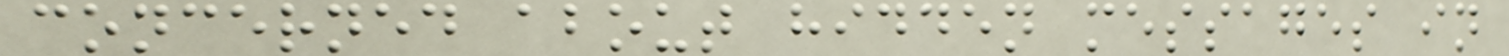concerned about hidden messages in
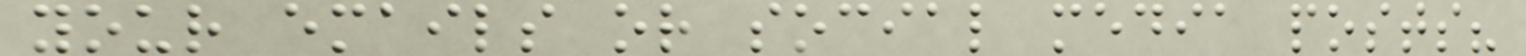your emails or social media posts?
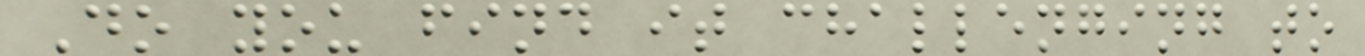Do you find it challenging to
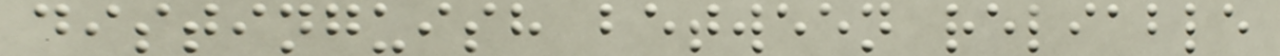distinguish between reliable
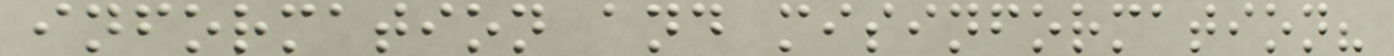information and misinformation?
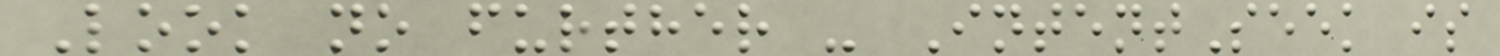Look no further - IntentSeek is
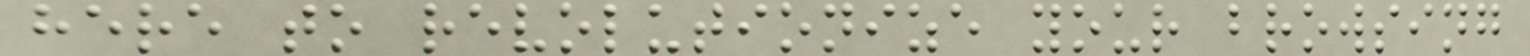here to revolutionize your browsing
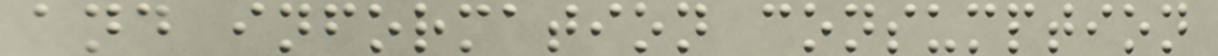and information consumption
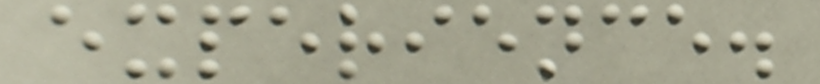experience.
